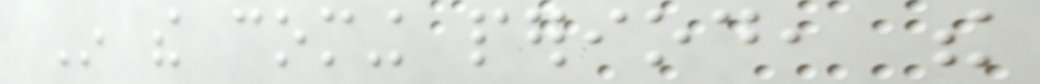In the coming period, the
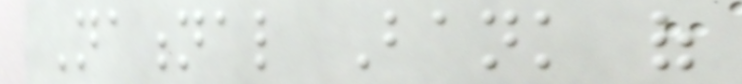National Bank of
